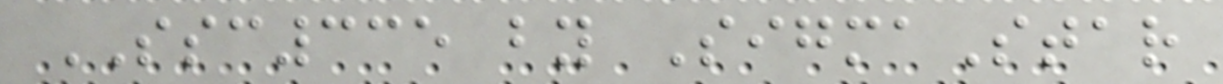SSC335 by SigmaStar
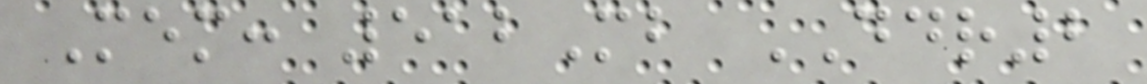Mem: 512Mb DDR2
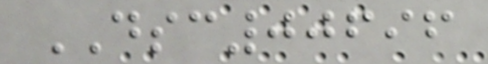DSC00696
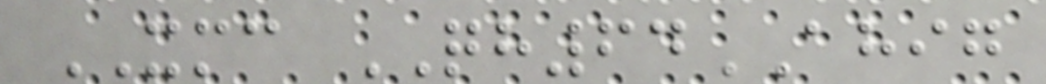XMC QH64AHIG
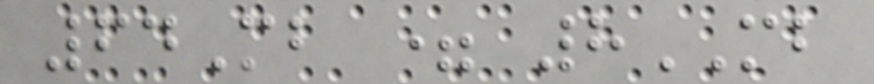64Mb = 8MB
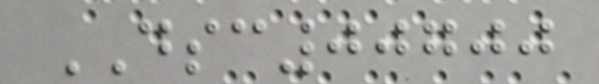DSC00700
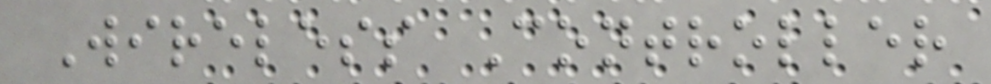Wireless Controller
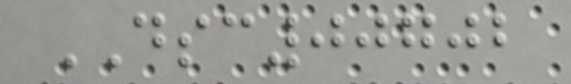DSC00702
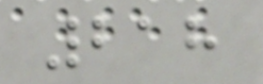218
